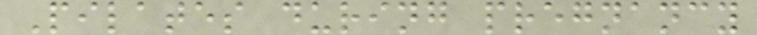Pilates during pregnancy
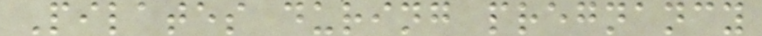Pilates during pregnancy
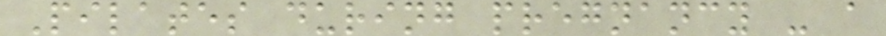Pilates during pregnancy - a
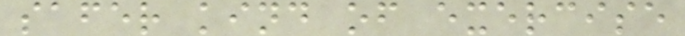safer kind of exercise
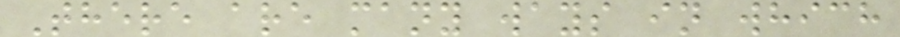There are many ways in which
